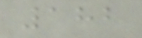182
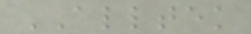ALLTEK
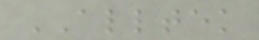ALLTEK
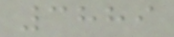3889
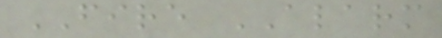FIRE ALARM
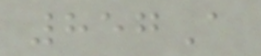857A
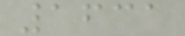1631
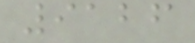9126
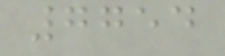7754
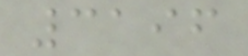3196
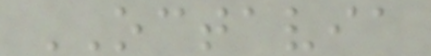OCTAVIA
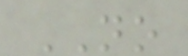NO
